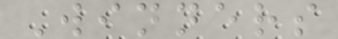Winners
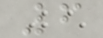6
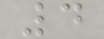4
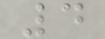4
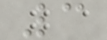3
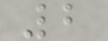2
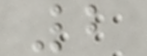2
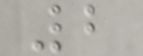2
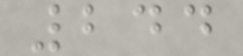244
